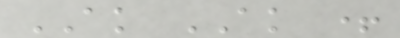AK AK +
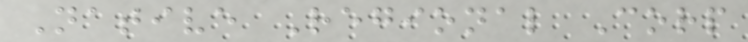Native Regional Corp
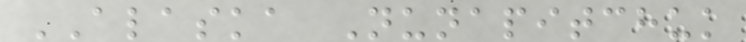ALASKA Nunapitchuk
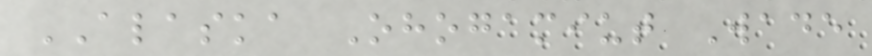ALASKA Ohogamiut Wade
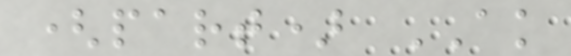(part) AK
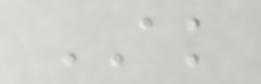AK
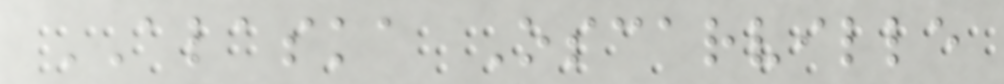ALASKA Oscarville
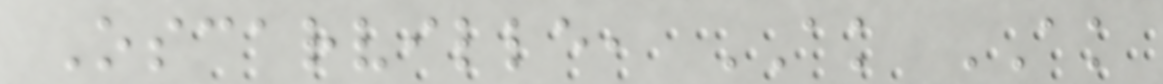Oscarville, AK AK
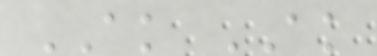AK AK
